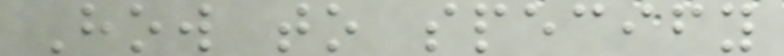How to specify
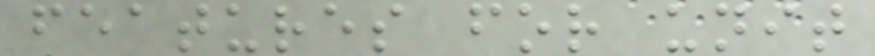features for unit
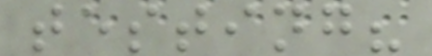testing?
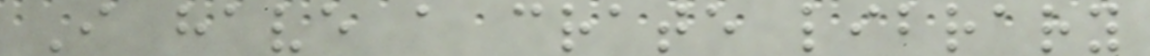I have a crate library
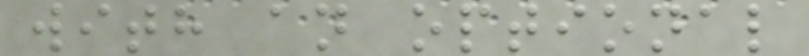with an optional
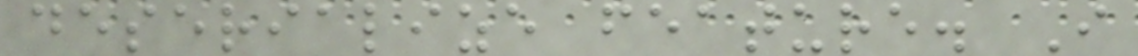deserialize feature. I
